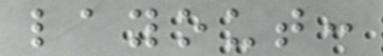layout:
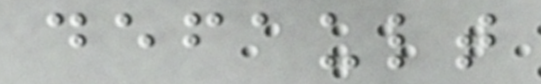default
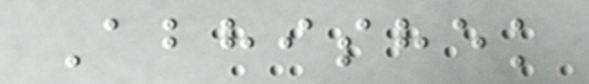Abhishek
